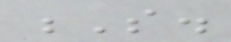S.
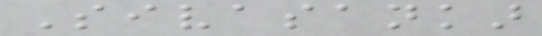Sivasankar
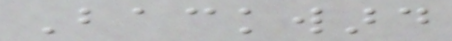Backward
